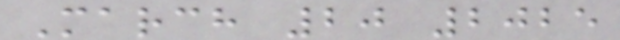March 20 2025
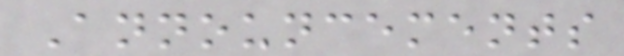Announcements
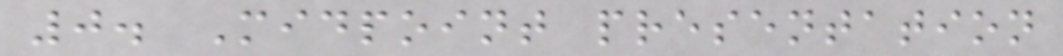0. Midpoint presentation
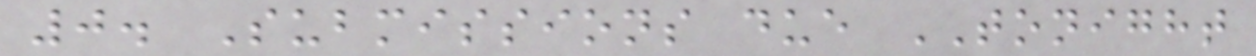0. Submissions due TONIGHT
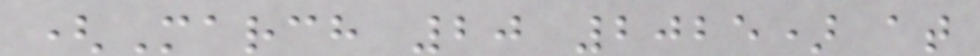(March 20 2025) at
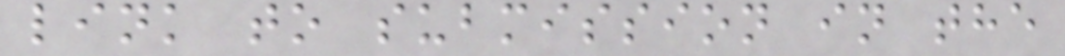link to submission in the
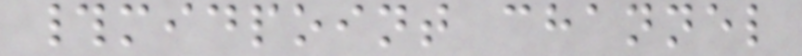#midpoint channel
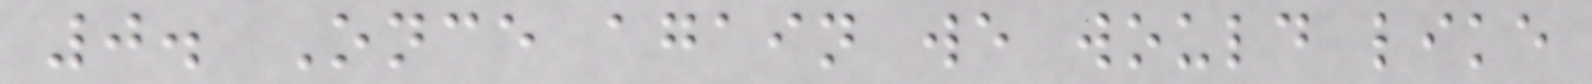0. Once again we would like
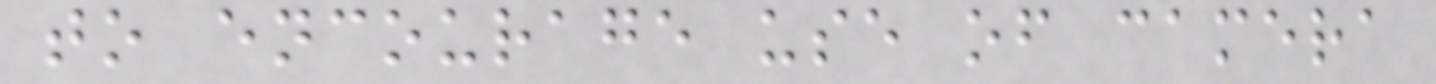to encourage use of camera
